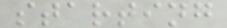starting
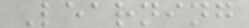Learning
